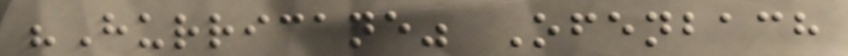"Hurricane" Ofenbach
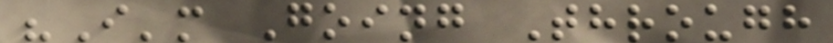"I'm Going Through
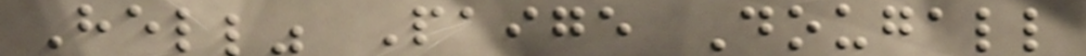Hell" Paige Dougall
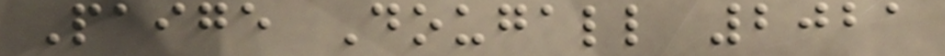Paige Dougall 2021
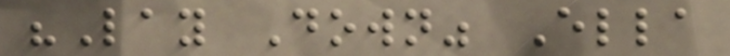"Lay Down" Ella
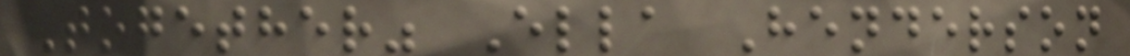Together" Ella Henderson
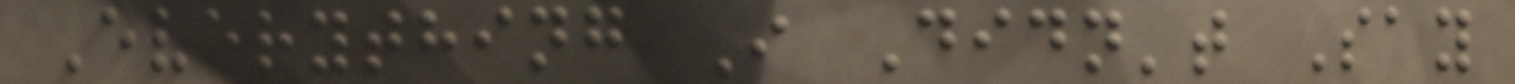Everything I Didn't Say
